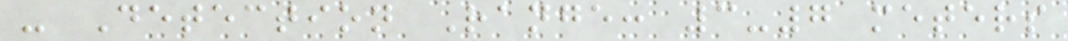- Detection Range: 3-7 meters
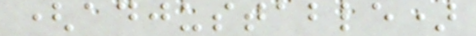(adjustable)
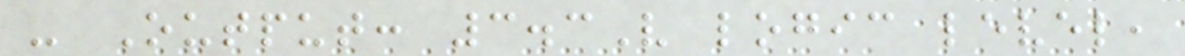- Output: 3.3V logic level,
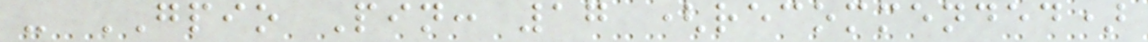- GPIO Pin: 17 (recommended)
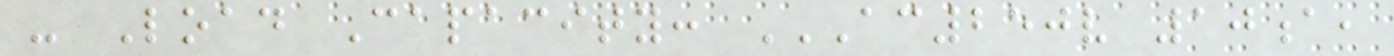- Load Capacity: AC250V 10A,
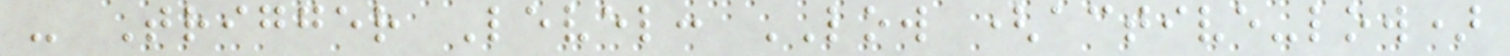- Trigger Level: LOW (active-low)
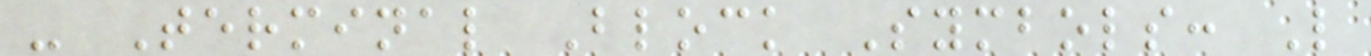- Terminal Block Symbols: L
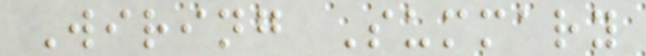Wiring Summary
